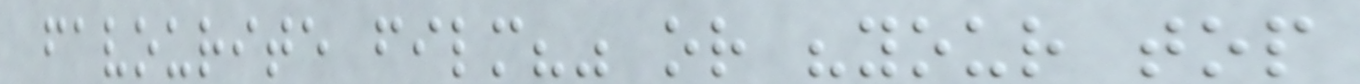favourite film?" or "your top
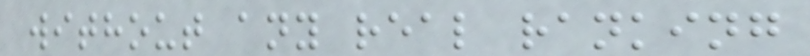without any real ranking
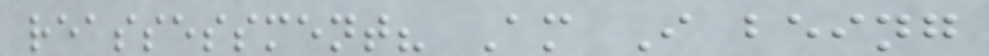reassessment? Am I being
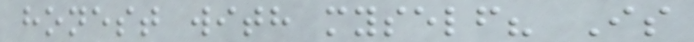honest with myself? Is
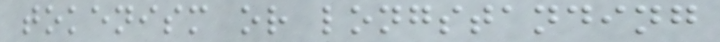tokenism or longstanding
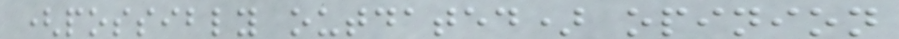(possibly outdated) opinion
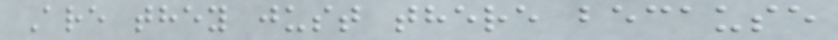Are they just there because
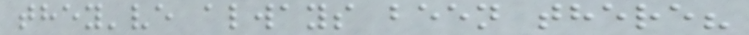they've always been there?
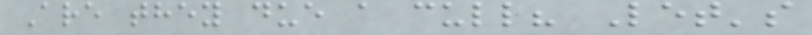Are they due a cull? Let's
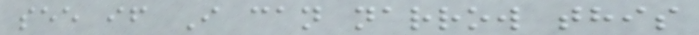see if I can narrow this
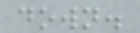down.
